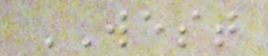WEST
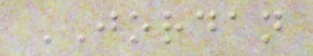JORDAN
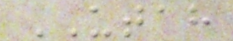UTAH
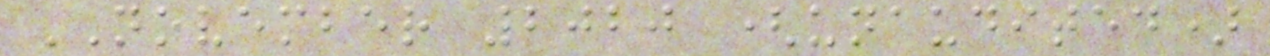NOVEMBER 2020 (unaudited)
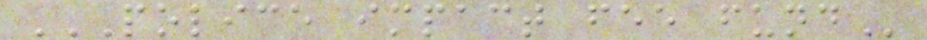POLICE IMPACT FEE FUND
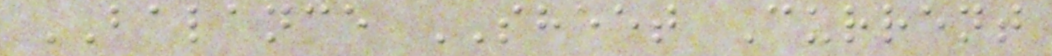BALANCE SHEET Current
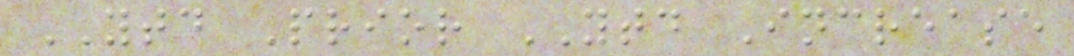YTD Prior YTD Increase
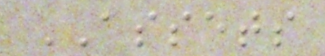ASSETS
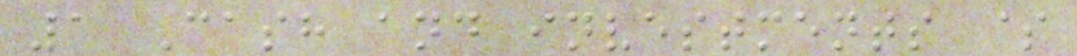1 Cash and investments $
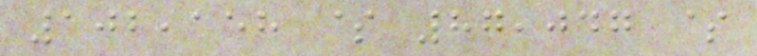102,158 $ 87,047 $
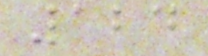124
